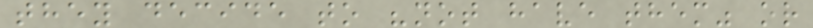they decide to "not have them" or
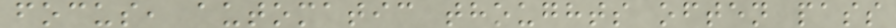focus, automatic thoughts often pass
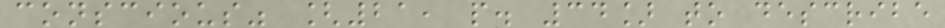conscious" [21, p. 34] to describe
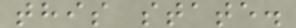this state.
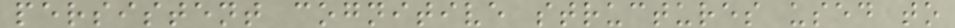persistent cognitive structures used to
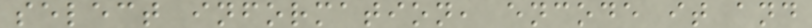select information, encode it and
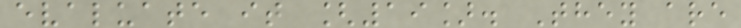evaluate it [19]. They are
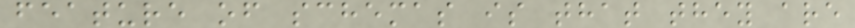feature of schemas is that they are
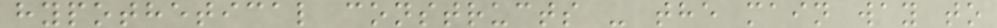hypothetical constructs - the main way to
